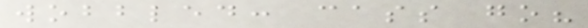wobbled: cass go?
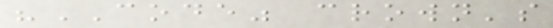"CODE" crown's
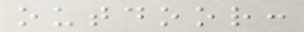outdoor:
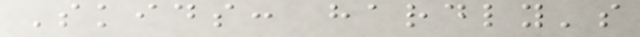Skids: hardly's
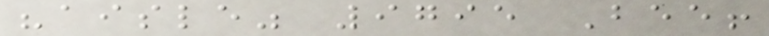"aisle" 9795 Bee!
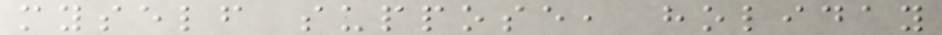myself suppose, holiday
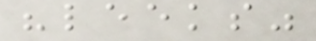"leeks"
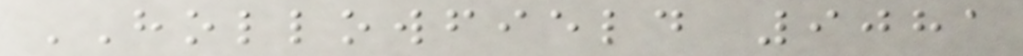HOLLOWFIELD 9081
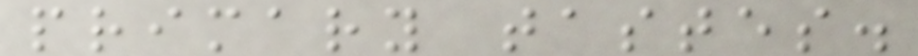primary tastes.
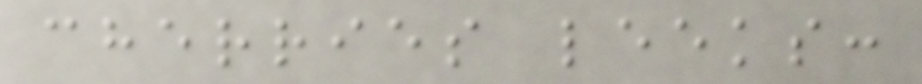cherries leeks:
